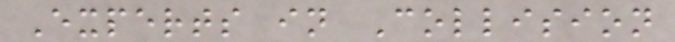Experts in Collision
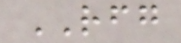RFG
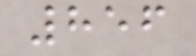856
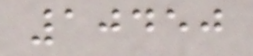10450
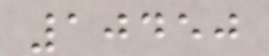10450
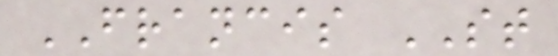FRANCIS ST
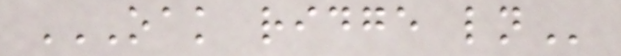OAK RIDGE LN
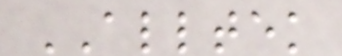ALLTEK
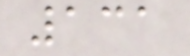131
